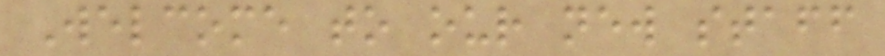Welcome to our new staff
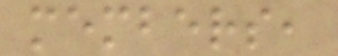members,
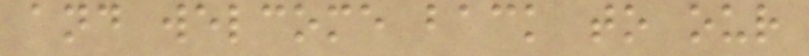and welcome back to our
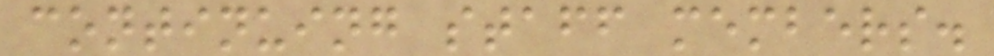continuing staff members.
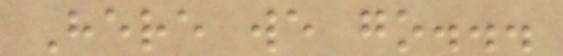Here we go...
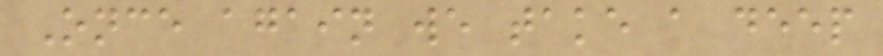Once again we take a deep
